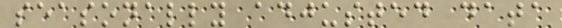seasonally adjusted data
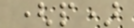(p)
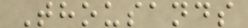Thousands
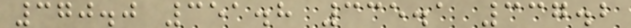370.0 351.8 335.1 337.2
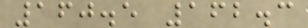160.5 162.3
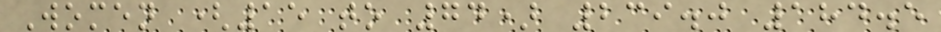Women (15 to 74) 239.0 184.5
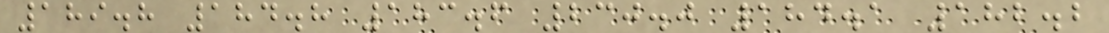189.8 184.8 183.6 230.0 184.1 182.2
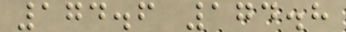174.6 174.8
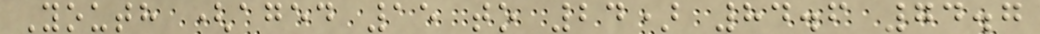Youth (aged 15 to 24) 84.6 74.7
